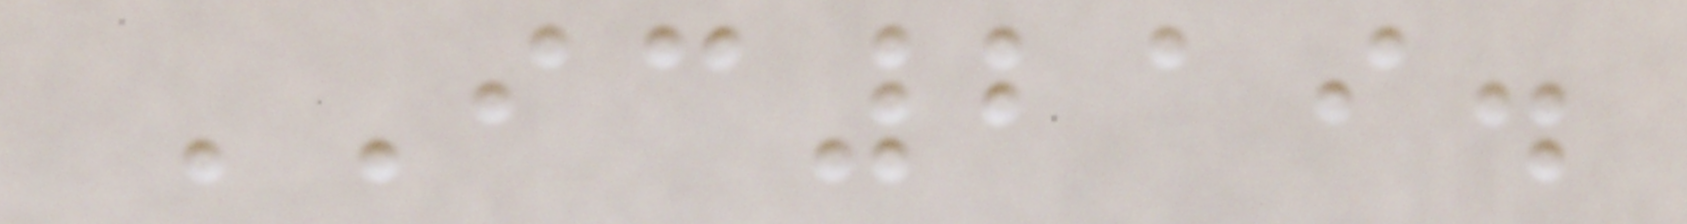IC219.
